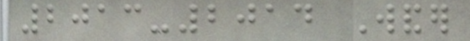2013-2014 Wander
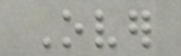Over
